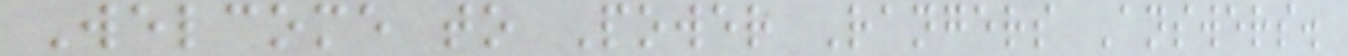Welcome to Power Rangers Answers.
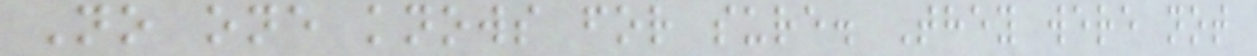No one knows for sure. They were not
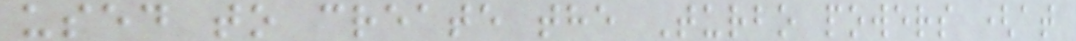used to create the Turbo powers (at
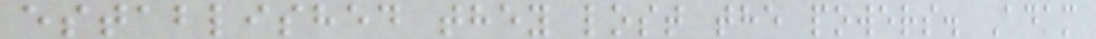established they lost the powers. Adam
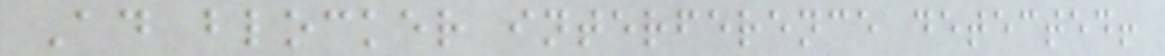Ad blocker interference detected!
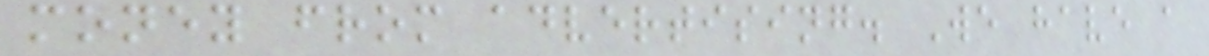money from advertising. We have a
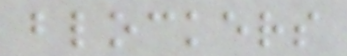blockers
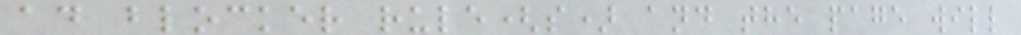ad blocker rule(s) and the page will
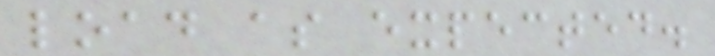load as expected.
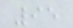95
